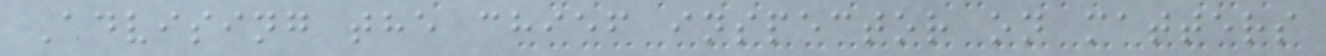Advising the chief inspector on matters
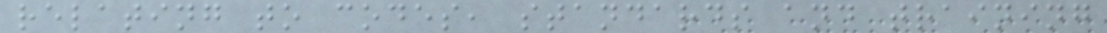relating to codes, standards and training
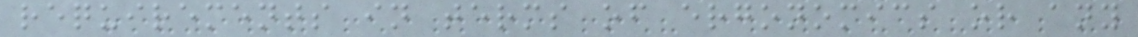requirements in terms of ergonomics or any
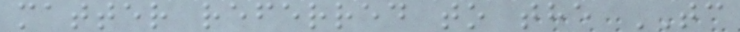matter referred to the TC
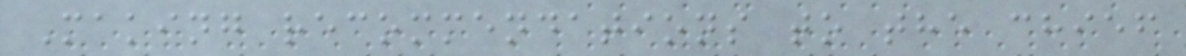Making recommendations to the chief
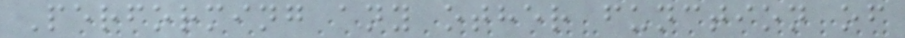Performing any other function of
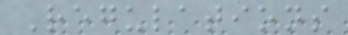Regulations
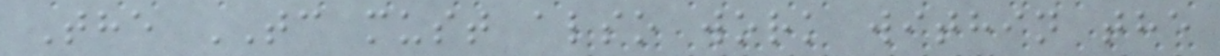The TC must also work within the
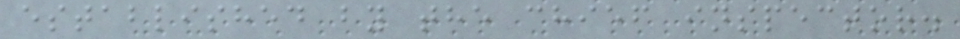established by the chief inspector.
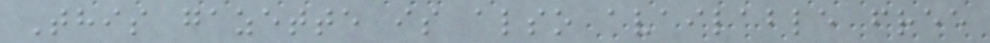This gazette is also available free
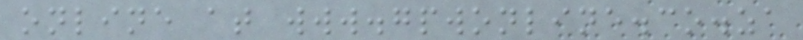online at www.gpwonline.co.za
